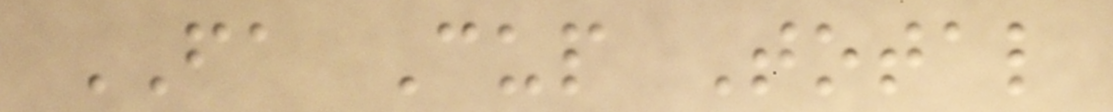FA Cup Total
